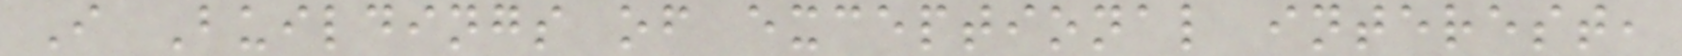I Buildings of exceptional interest,
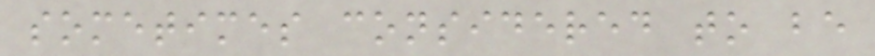sometimes considered to be
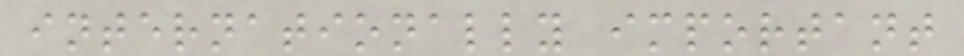internationally important
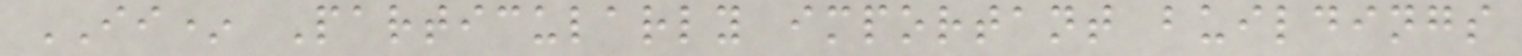II* Particularly important buildings
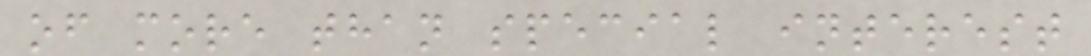of more than special interest
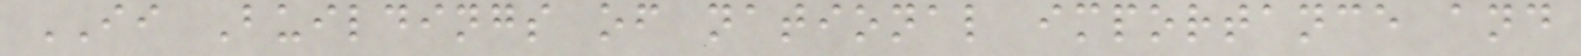II Buildings of national importance and
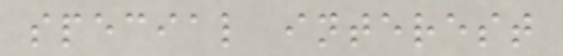special interest
